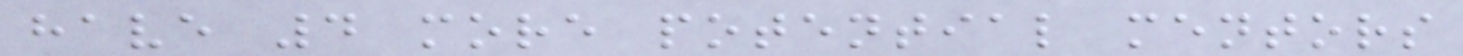have 4 more potential mentors
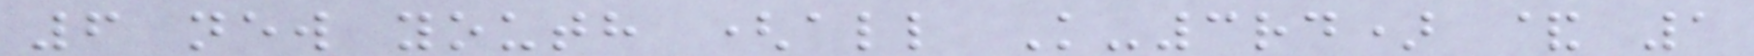6 new youth (all K-3rd) & 1
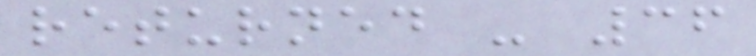returned - 36
